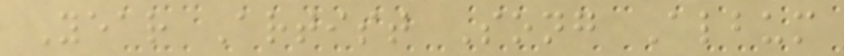Year Artist Song Album
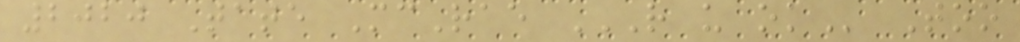2020 Tate McRae R U OK Too
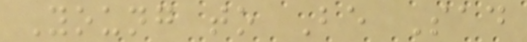Young to Be Sad
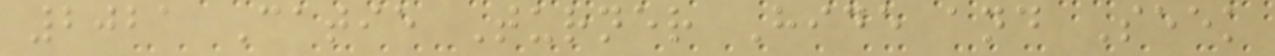2021 Catie Turner Hide and Seek
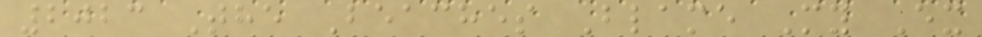2023 The Beaches Blame My Ex
